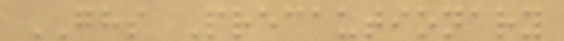GHS Precautionary
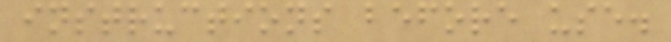instructions before use.
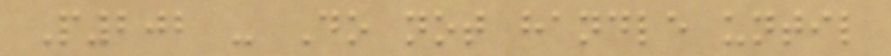P202 - Do not handle until
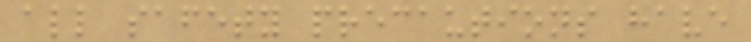all safety precautions have
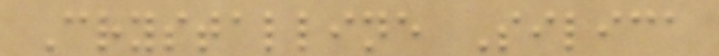Crystalline Silica
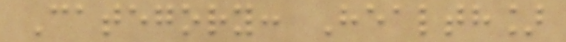Category: Health]
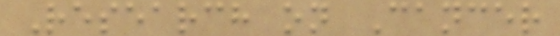Research on Cancer
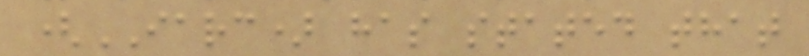(IARC) has stated that
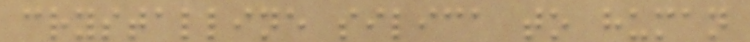crystalline silica to human
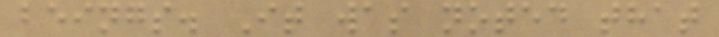beings. It was noted that
